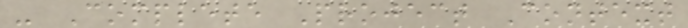- Complete Project Context
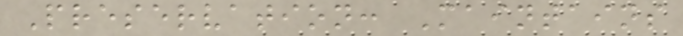Preservation: Maintains
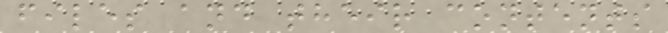files and their contents
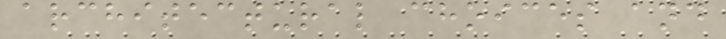architectural choices and
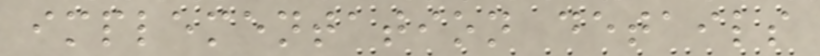implementation details
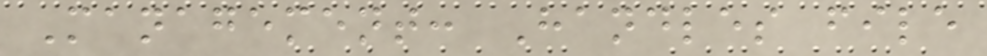Management: Handles file
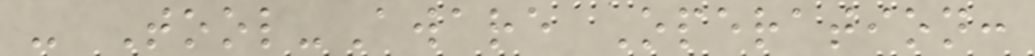- Tool-Aware Operation:
